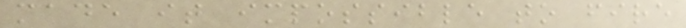made it impossible to fire
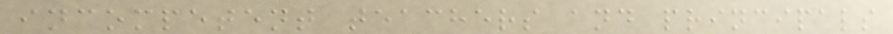incompetent teachers and principals
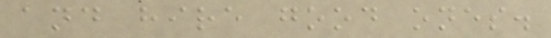and hire good ones.
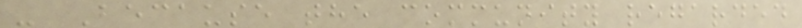- Because the community regarded
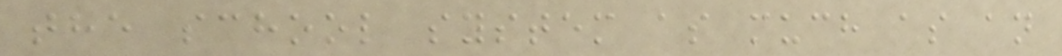the school system as much as an
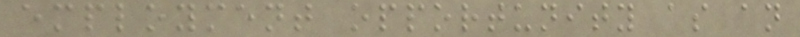employment opportunity as an
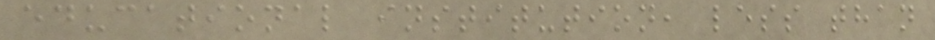educational institution, less than
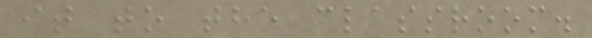it to the classroom.
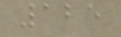125
